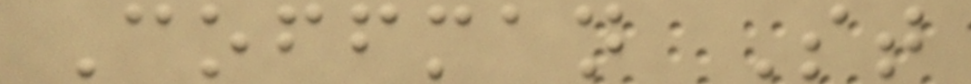Coffman St
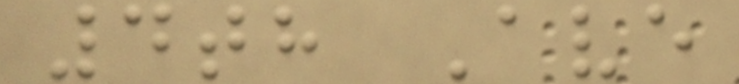4th Ave
